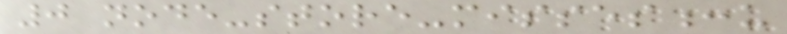0 node-store-misses:u
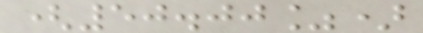(50.00%)
